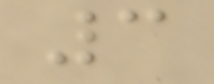3
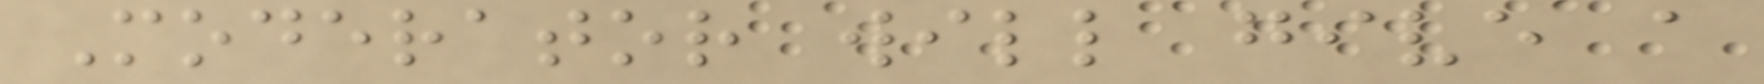Moderator will give a
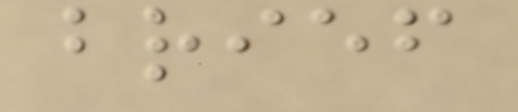brief
